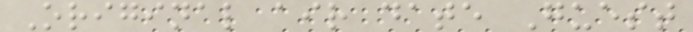Original air date Guest
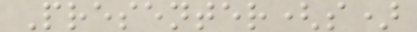Presenter(s)
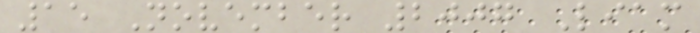15 November 2007 Liam
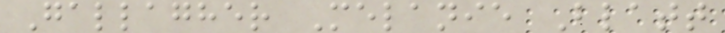Gallagher Melanie Blatt
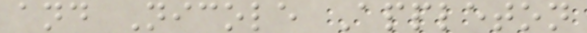and Nicole Appleton
